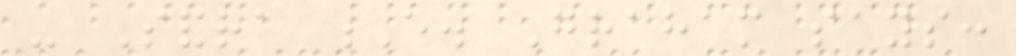- Sandra E. Graham says:
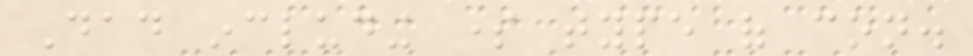Dad including some type of con.
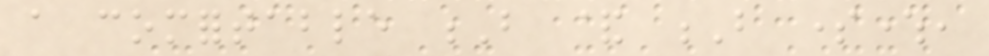a comfortable B & B somewhere,
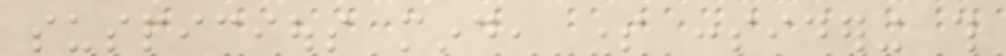suspicious mind, some considering this
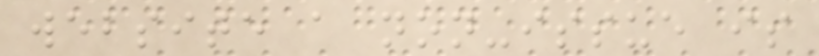website a non-issue is
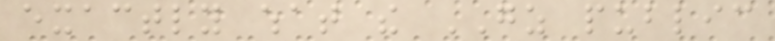exactly what the GZ public
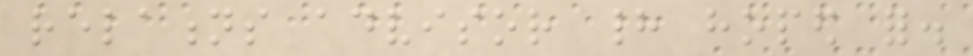relations advisor had hoped for.
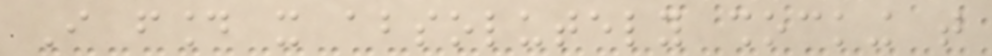I found it absolutely shocking that
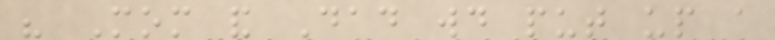his Mom and Dad would put up a
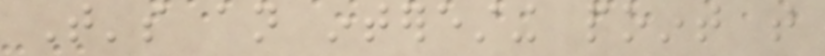That's an interesting point that
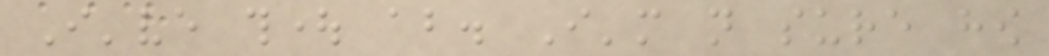I've thought about. I'm not sure how
